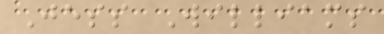Jess Williams
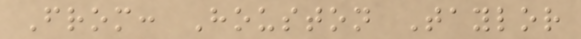From: Houston Taylor
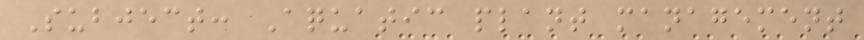Subject: Aquatic plant management
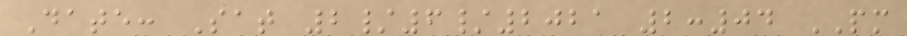Date: Sat 2/6/2021 2:04 PM
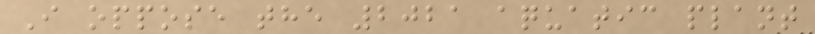I oppose the 2021 aquatic plant
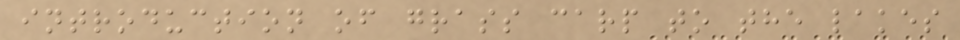introduction of grass carp to the lakes
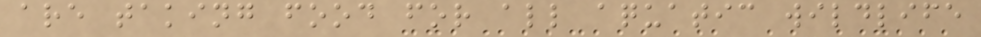are taking food for all aquatic wildlife
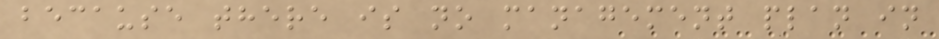because there is no management plan in
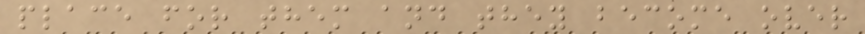place for them and they become over
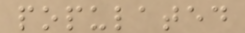populated
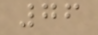76
